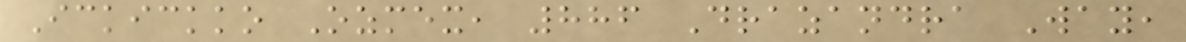Ickickko Ozmex, 886 Drazandra Way,
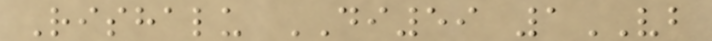Rishalu DI59 1VB
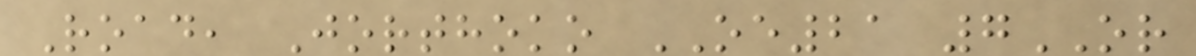Road, Jorthoko OE21 7OR
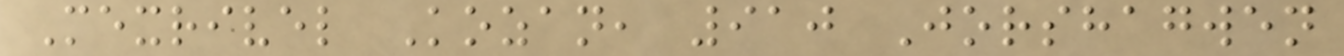Mexrivel Kozan, 910 Jorshagwen
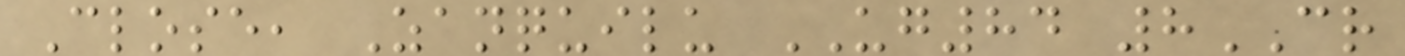Close, Zanquilu UG84 8CR
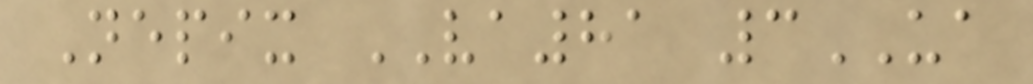Nepix VA81 3UA
